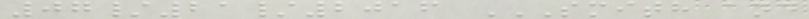07/21/2016 SMITH AND
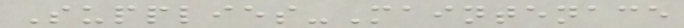Supplies-Maintenace
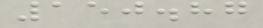150.87
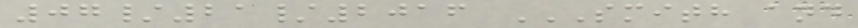07/21/2016 SMITH AND
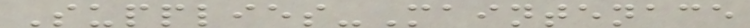Supplies-Maintenace
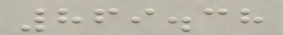869.38
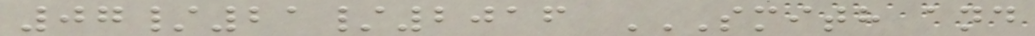07/21/2016 SMITH AND
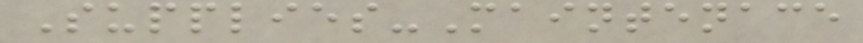Supplies-Maintenace
